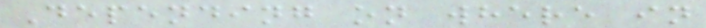Depending on where in
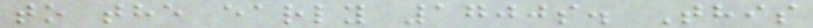to the early 1700s. This
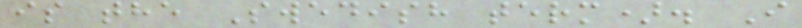is the Swedish term). I
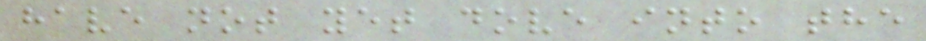have not yet dove into the
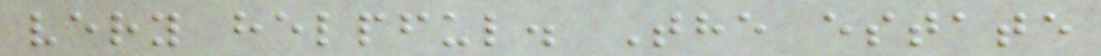very helpful. The estate
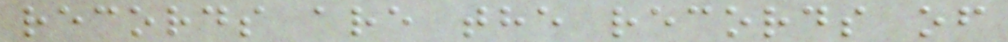records are the records of
